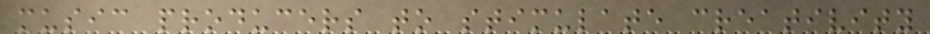music producers to stimulate creativity
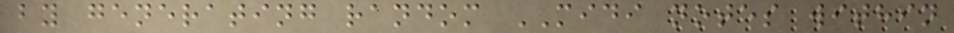by generating random MIDI notes within
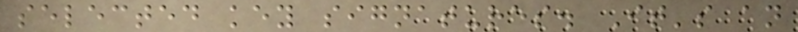selected key signatures. It's an
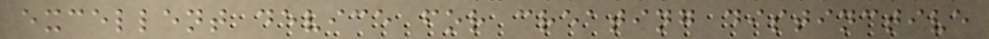excellent device for creating distinctive
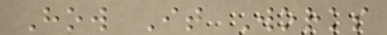How It Works
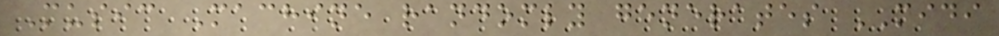Music Machine randomly generates MIDI
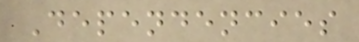Dependencies
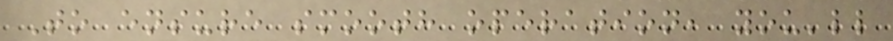To ensure smooth operation, you'll
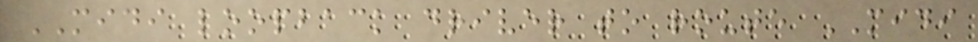MIDI loopback driver to route MIDI
